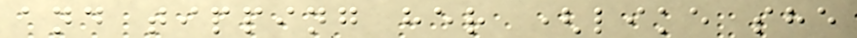and tipping her (like she
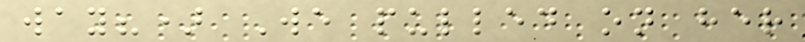way?) We pulled on her
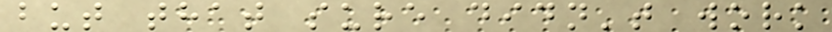but that sure didn't work
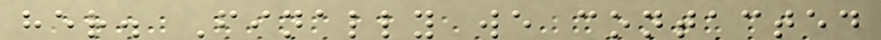her. Finally we contacted
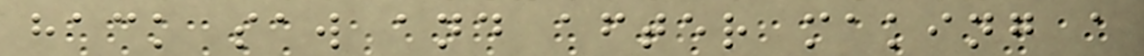hack saw and after making a
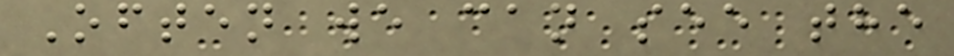Often we can see the
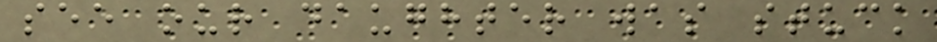see our daughter was stuck
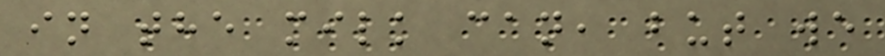in the milk can, but we
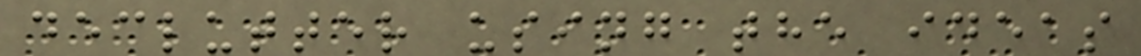declutter using the ideas
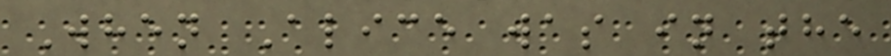When Alice was in the
